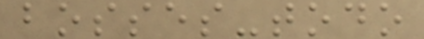bosses-todo
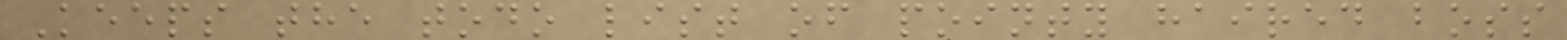Keeps the todo list of pointy haired boss
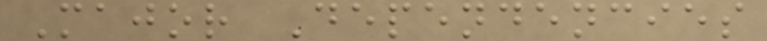Major Dependencies
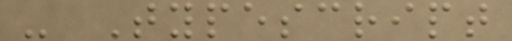- Typescript
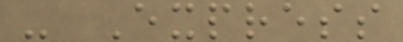- Express
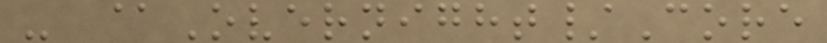- @Overnight/Core
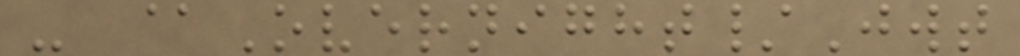- @Overnight/Jwt
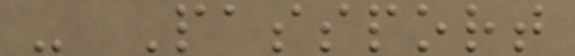- Passport
